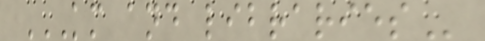KM AND LIBRARIES
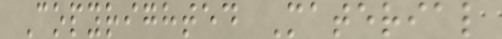Copyrighted Material
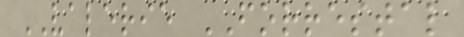VALERIE FORRESTAL
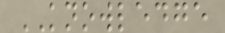KNOWLEDGE
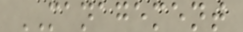MANAGEMENT
